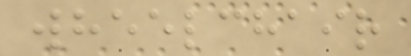wheelchair
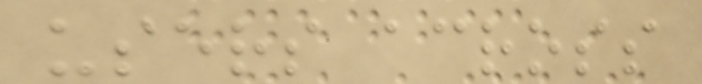users across
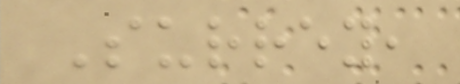Surrey,
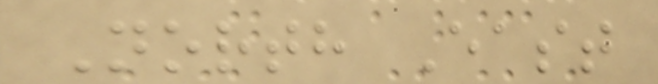North East
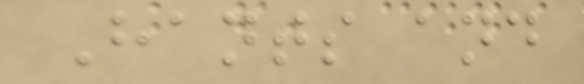Hants and
